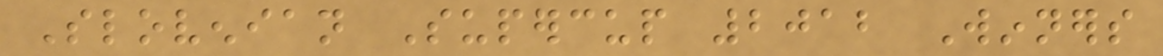Slovenian Supercup 2012 Winners
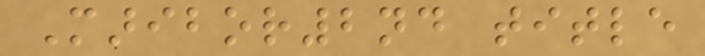Maribor2nd title
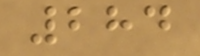284
